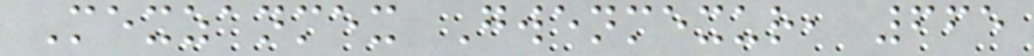Mexzanmex Gwenmexur, 665
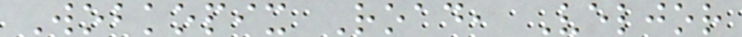Wobkopix Road, Veljor
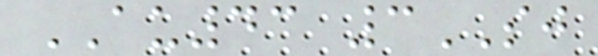AU43 3SJ
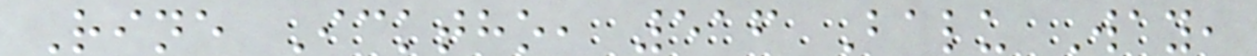Rine Icktho, 516 Balu Way,
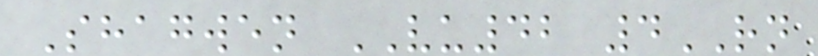Shagwen VU42 4RN
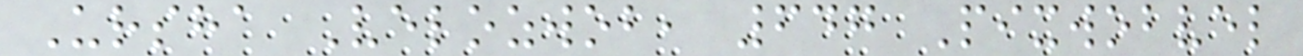Ursha Velozwob, 647 Pixwobvel
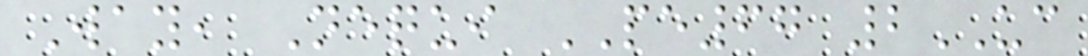Way, Nequi PE67 2UC
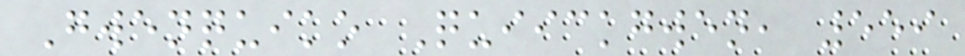Gwenquiko Quiickgwen, 559
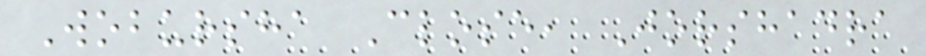Wobursha Close, Jorshadra
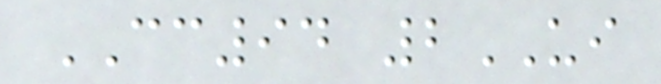CC94 2UI
